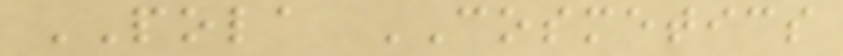POLA COSMETICS
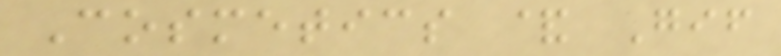Cosmetics & Gif
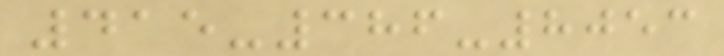415-386-8053
